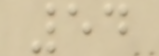54
